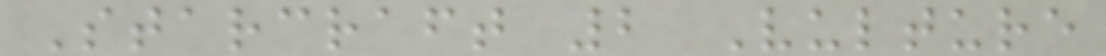Starcraft 2 Vulture
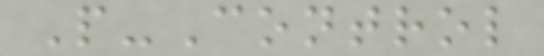P-Control
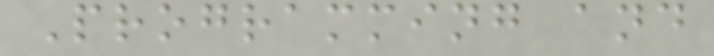Programming and
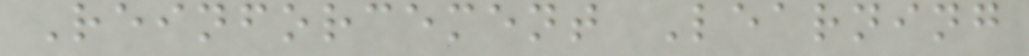Reinforcement Learning
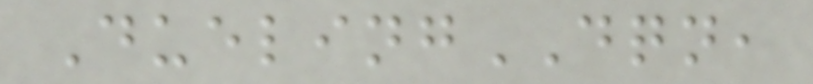DuelingDQN,
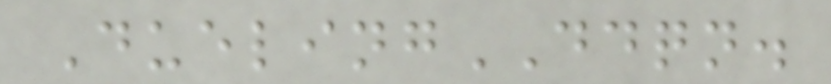DuelingDDQN.
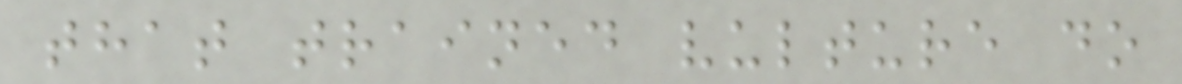that trained vulture do
